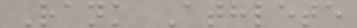Rank Athlete
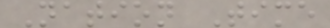Nation Time
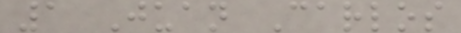1 Juan Carlos
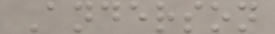Anderson
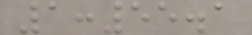1:55.1
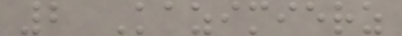2 Kazimierz
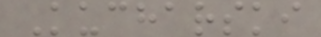Kucharski
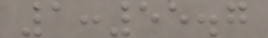1:55.7
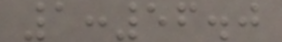1:56.0
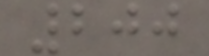200
